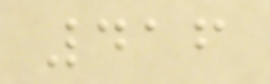416
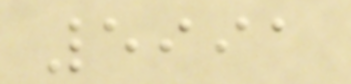5991
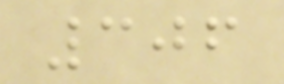306
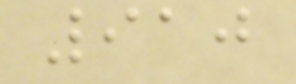910
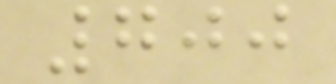700
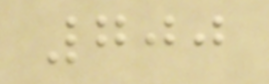700
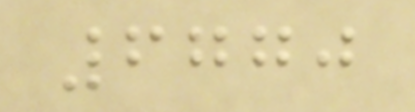6770
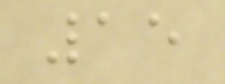15
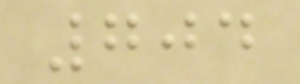704
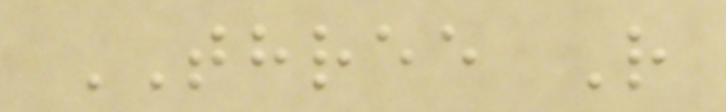THREE R
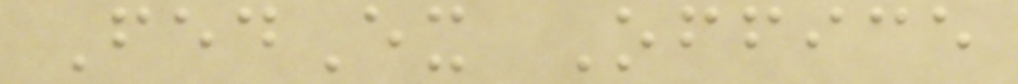FedEx Office
